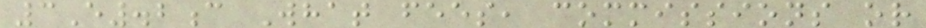3E.2c What fees, commissions or
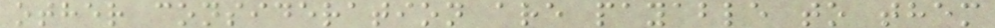other consideration are payable to them
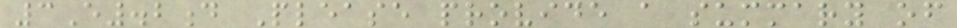3E.2d Please provide a summary of
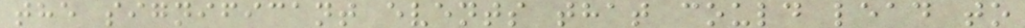the significant events that could lead to
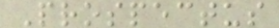Prospectus
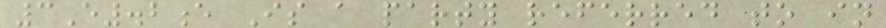3E.2e Is a party referred to in
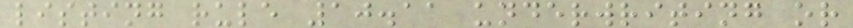listing rule 10.11 underwriting or
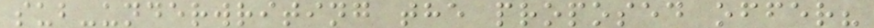sub-underwriting the proposed offer?
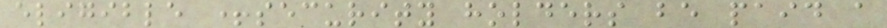eligible +security holders be paid a
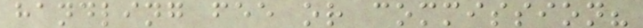handling fee or commission?
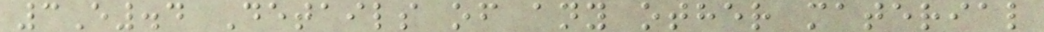3E.4 Details of any other material
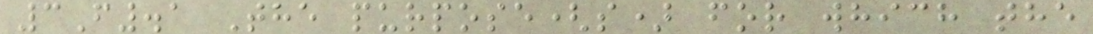3F.1 The purpose(s) for which the
